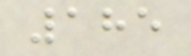185
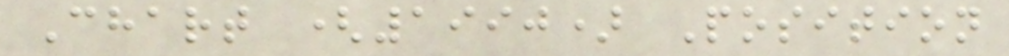Chart (1990) Position
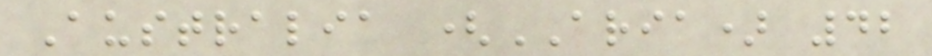Australia (ARIA) 42
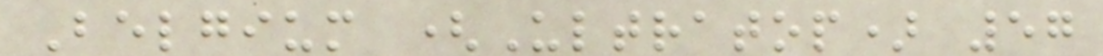Belgium (Ultratop) 57
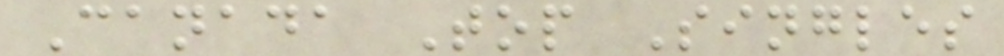Canada Top Singles
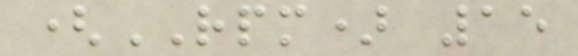(RPM) 15
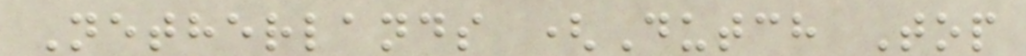Netherlands (Dutch Top
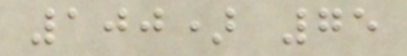100) 75
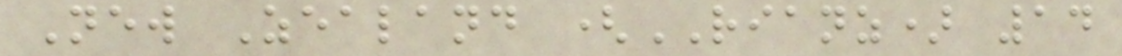New Zealand (RIANZ) 14
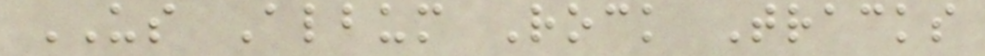US Album Rock Tracks
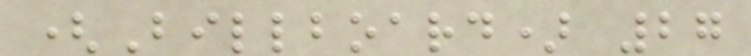(Billboard) 27
